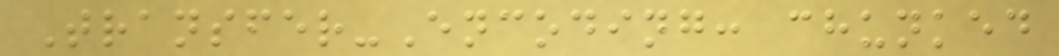Transfer-Encoding: chunked
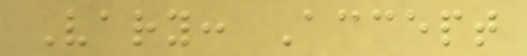Vary: Accept
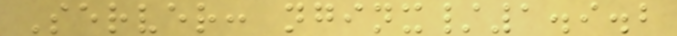Server: nginx/1.9.2
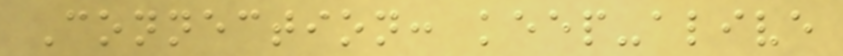Connection: keep-alive
